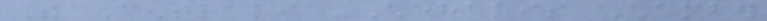The Centralia-Chehalis Chamber
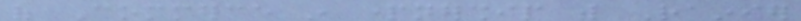of Commerce in partnership with Rainier
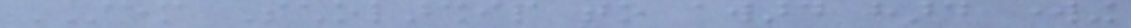STEM Scholarship to award hard working
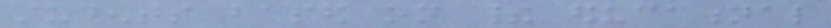students based on their educational
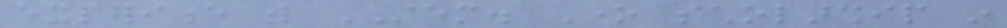experience with STEM. One scholarship in
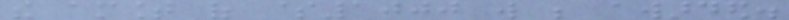the amount of $1000 will be awarded.
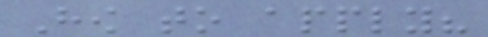How to apply?
